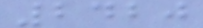2420
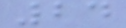24
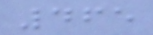465
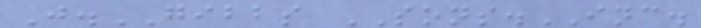J.GIBBS SONS.INC.
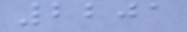2201
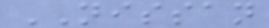NISSAN
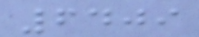6409
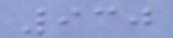930
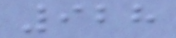928
